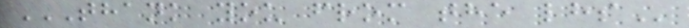THANK YOU FROM THE LHS
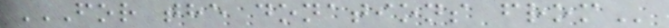FOR THE DONATIONS FROM
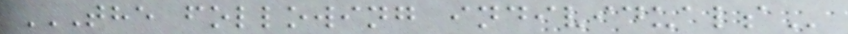THE FOLLOWING INDIVIDUALS
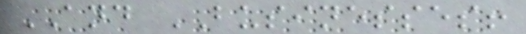AND BUSINESSES!
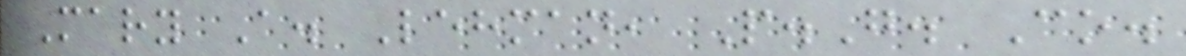Mary A. Lehman, P.G. Co.
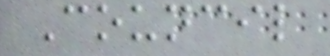Council
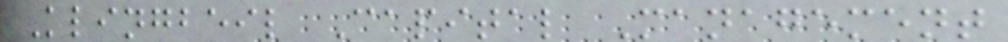Klingbeil Capital Management
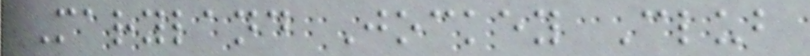Maryland Jockey Club
